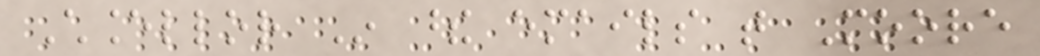Chancellor In these emails that Moore
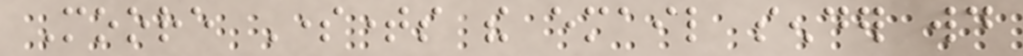Moore Sometimes the email sender would
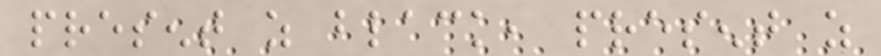present as black, present as
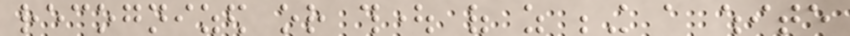recognized or thought of as being a white
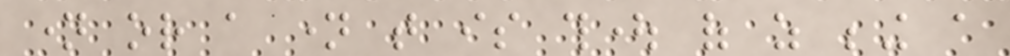name or a name that is thought of as being a
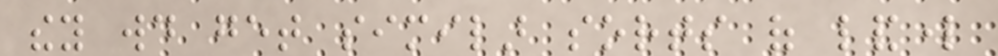they would get similar sorts of landlord
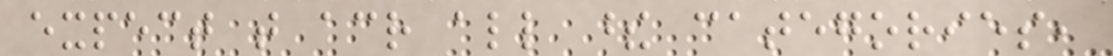expect that across all these categories,
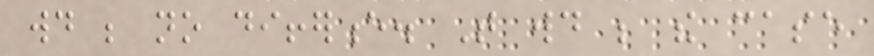would be no difference. That would be the case
